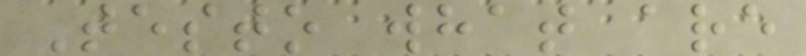Testo what are
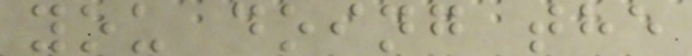you doing the
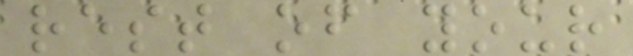rest of your
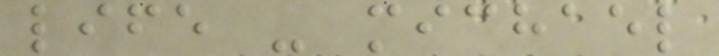life - michael
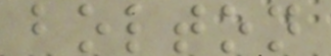bolton
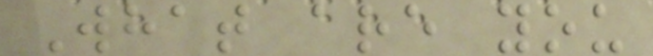What are you
